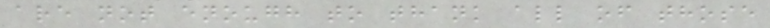are not enough to thank all of those
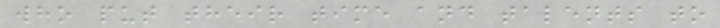who put their time and talents to
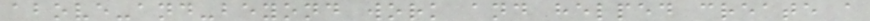above-and-beyond work and helped create a
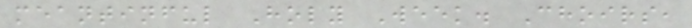meantinful Holy Week. Choirs,
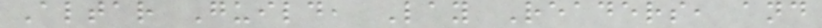Altar Guild, Lay Readers, and
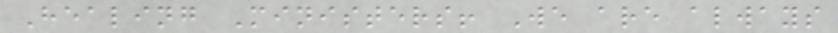Healing Ministers! We are always
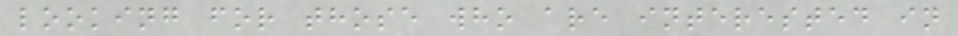looking for those who are interested in
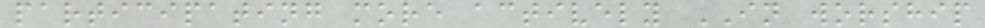participating more actively IN worship
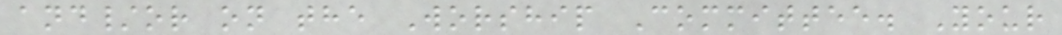and/or on the Worship Committee. Your
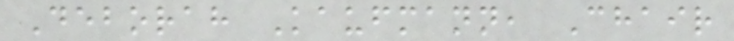Deborah Kaufmann, Chair
